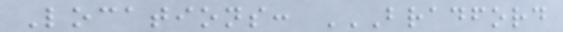Locations: BRADFORD
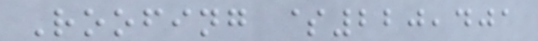Roofing $220,401
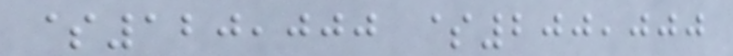$120,000 $200,000
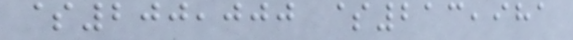$200,000 $213,981
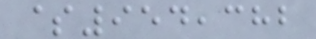$954,382
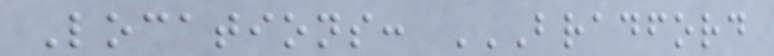Locations: BRADFORD
